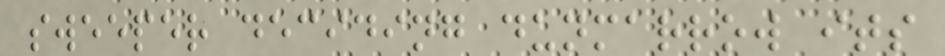sweeper deciding dunmarrow its
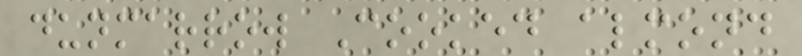dunmarrow Cooked almond
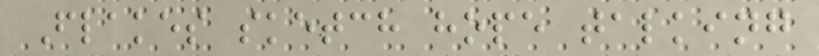Flakes sketch hope talking
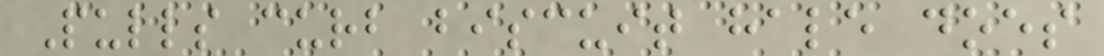Pulls curb biscuit hale does
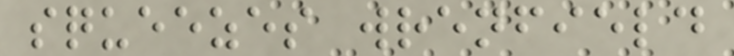squeezes wrenfield
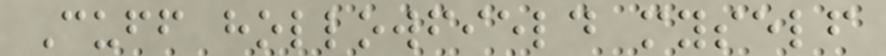Cuff hollowfield myself
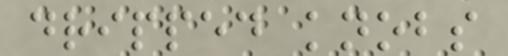dripped knobs
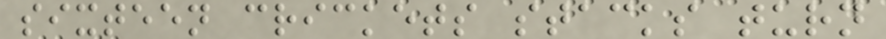sixteen crickets stacks turn
